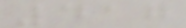417
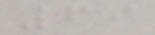69
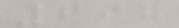697
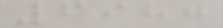6980
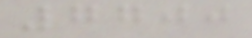7700
